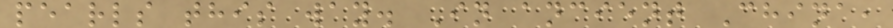pearls this way. In ancient China,
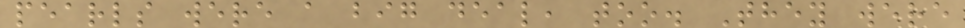pearls were a big deal, too. They were
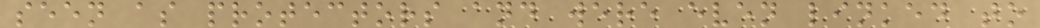seen as protectors and were even linked to
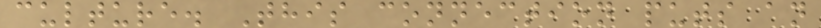culture. This connection puts an
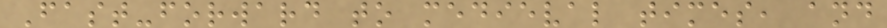Fast-forward to medieval times, and
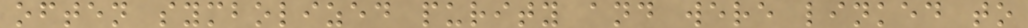often symbolized purity and were linked to
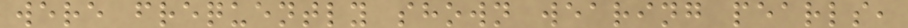were frequently shown wearing pearls,
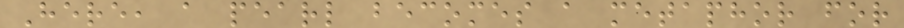Here, a pearl becomes a metaphor for
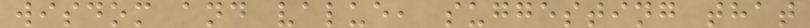wisdom and value, suggesting that
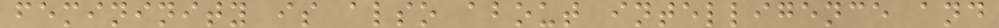femininity is also about intelligence and
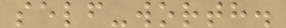self-worth.
